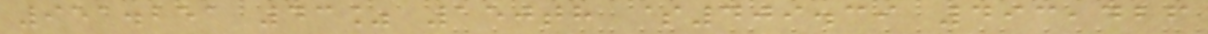951.251 43% 150th $409.39 493,426
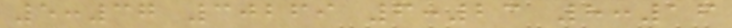5:37 30269 6:23 8:16
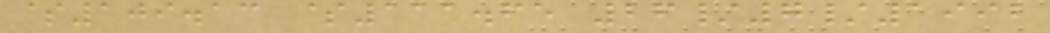$109.13 $111.65 26/7/1992
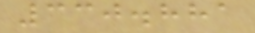330.881
